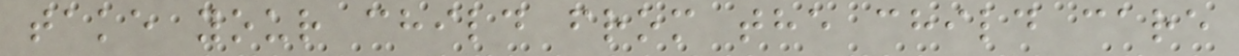take your child from the child care
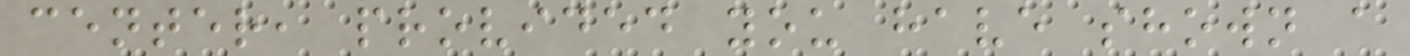center, provided you have shown a
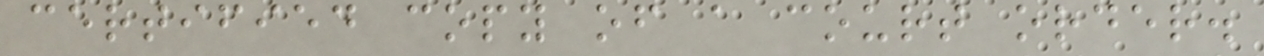certified copy of a court order.
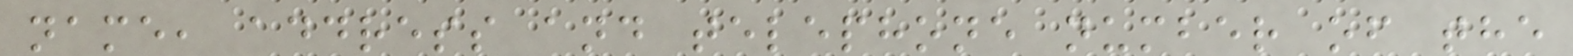name, address and telephone number of the
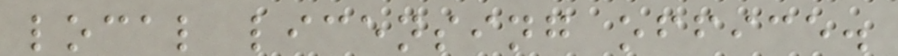local licensing office.
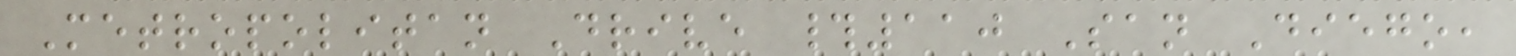Metropolitan Drive #110 San Diego,
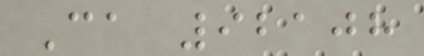Ca 92108
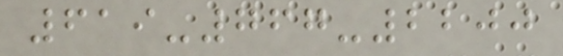619-767-2200
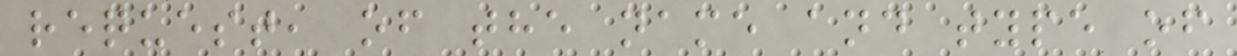request, of the name and type of
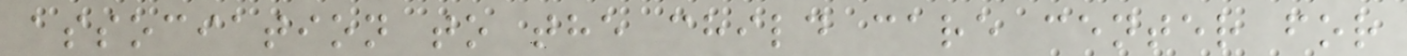association to the child care center for
